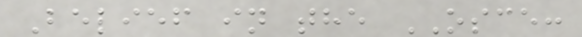Belief in the OSCE:
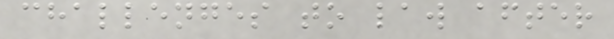challenges to law after
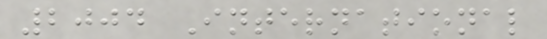2004 International
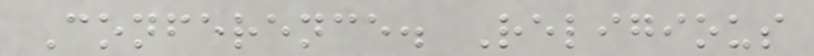Conference. Religious
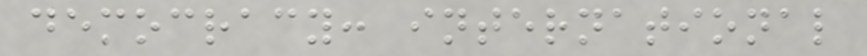democracy: international
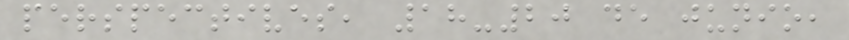perspectives, 18-20 de junio,
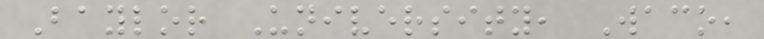Baylor University, Waco,
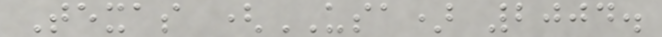Texas (USA) 2004.
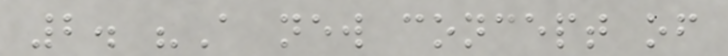2. "A new concept of
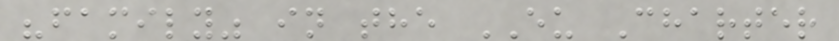"family" in the EU Charter
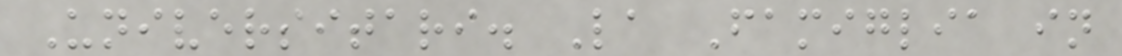Universitari. La Famiglia in
